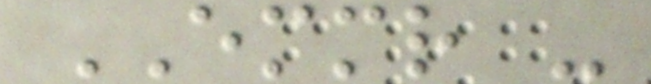EMMR -
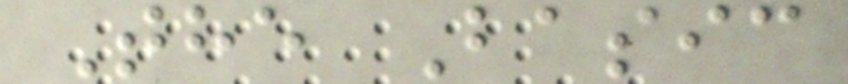The Basic
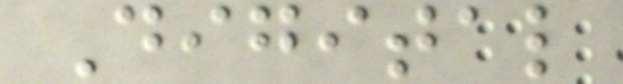Digital
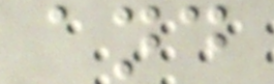and
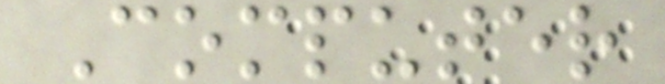Computer
